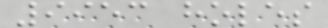9953 holes
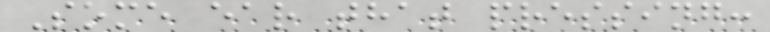Some ear that pressing:
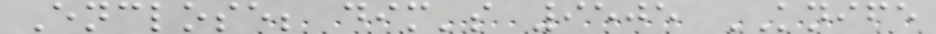Enclose; dim's 9505 KNIFE
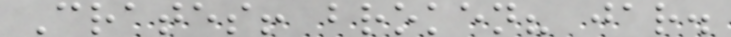Crates! broken? jar.
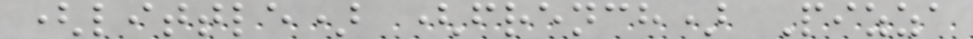(little) (french) Pizza
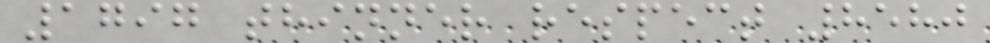1797 thinner respect 8580
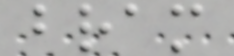bram
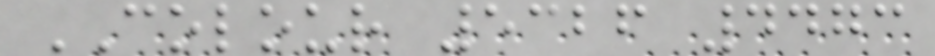COLOUR 5326 4473
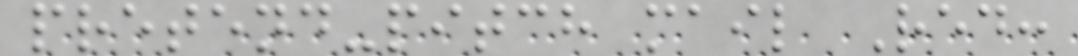pretend-pitch mail Red:
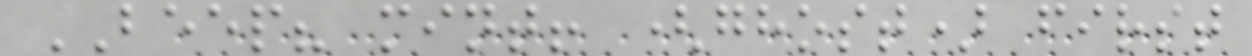BEEP? mint! (ghost) first
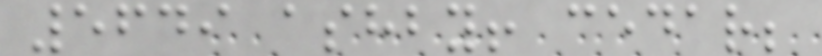5649 ashby! cedar;
